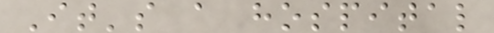It's a hospital
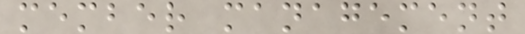member management
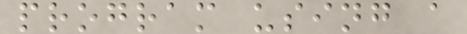program using a
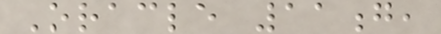Oracle 11g,
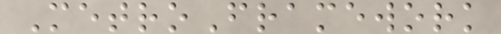MetroFramework
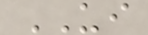UI
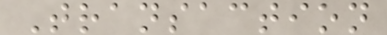Transaction
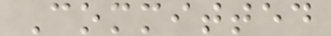Committed
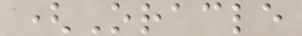(Oracle
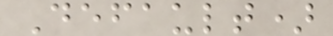Default)
